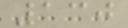130
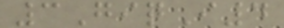3GiqI4
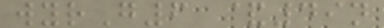wyrG6 &49n
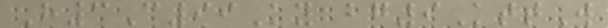H3C99Ky bg9KttW
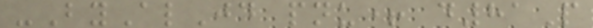-ByAlJd pnu+ d81P
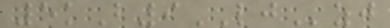5kB9LJzj
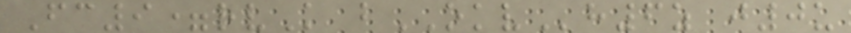Fc9=rvK bOKVh6z j0u
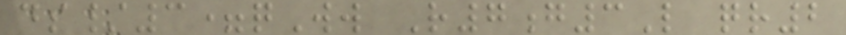ds/3=qWw R7g3L qr2
